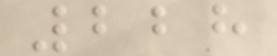228
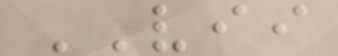VII
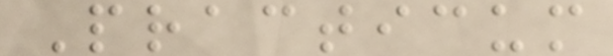Practicum
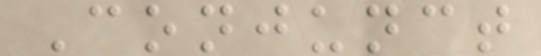Conjunct
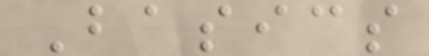Basics
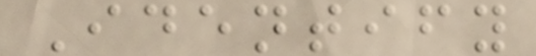Identify
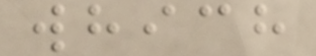which
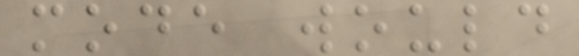mode would
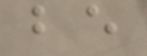be
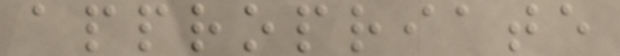appropriate
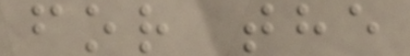for the
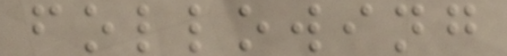following
